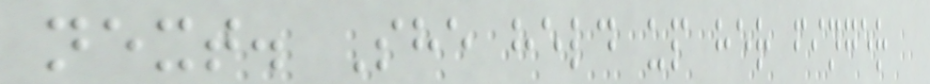next. She held up her finger
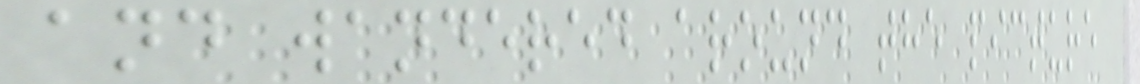and wandered around the picture
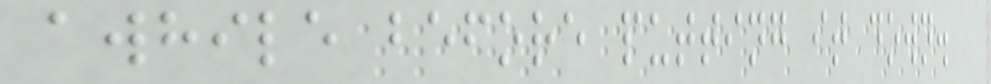awhile before putting it down.
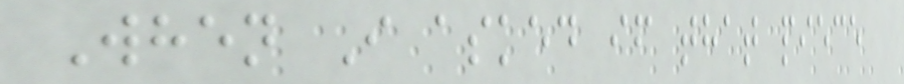When I asked if that piece
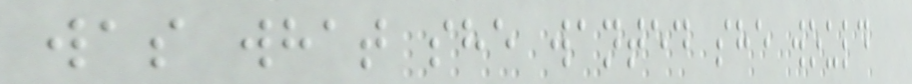was what she wanted she would
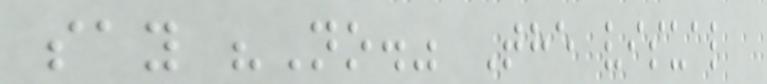say "No." The visual
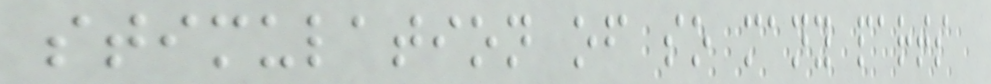stimulation of so many parts
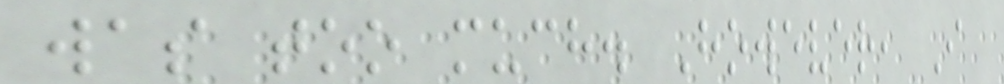was too much. However, I
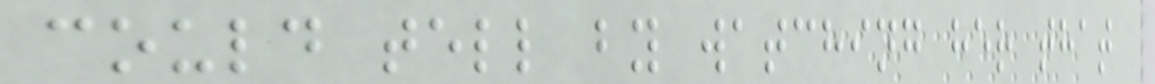could tell by watching her that
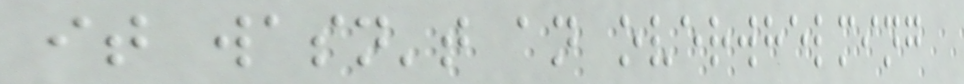it wasn't an overwhelming
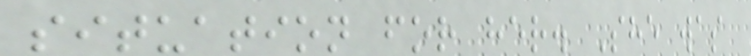situation for her. She was
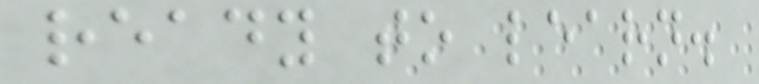ready to learn.
